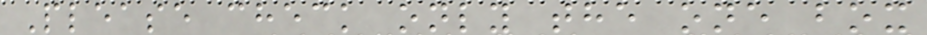Please check only the one box
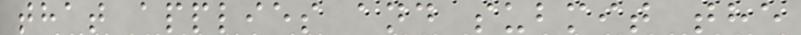that applies and submit the
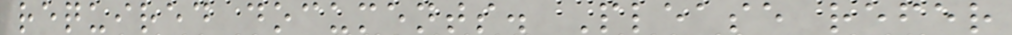required documents. Please refer
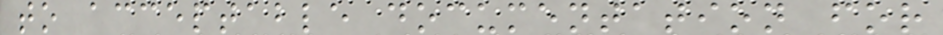to acceptable documentation for
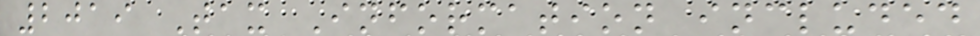2019 Tax Information included
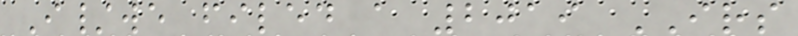I/we filed a 2019 IRS
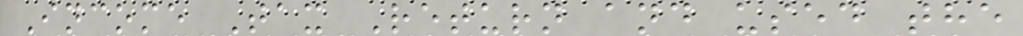Income Tax Return and used the
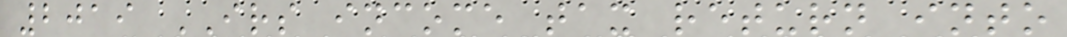2019 IRS income tax return into
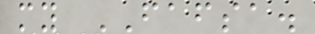my FAFSA.
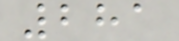281
